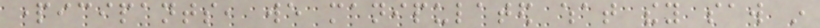participants, we manipulated what they saw in
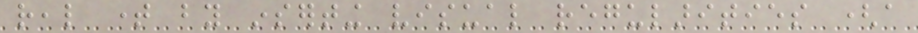real time by inserting visual regularities (a
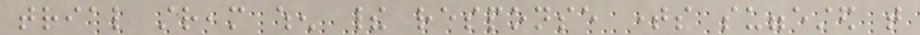trial stream when their response times suggested that
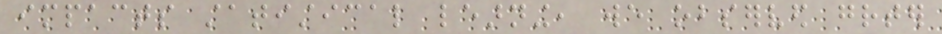impacts statistical learning, we observed greater
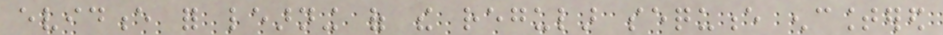evidence for learning of the regular sequence encountered
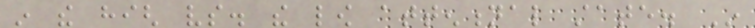in the high vs. the low attentional state. In
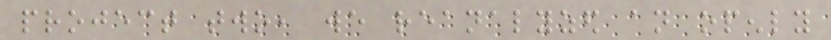project two, we reanalyzed an openly
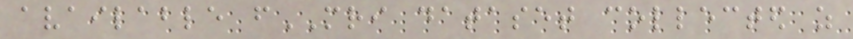available fMRI dataset collected as
